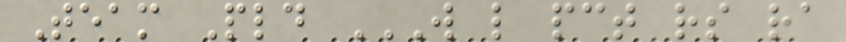Team Pld W L PCT RS RA
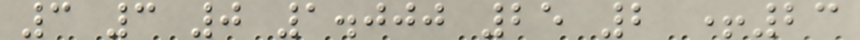3 3 0 1.000 25 2 +23
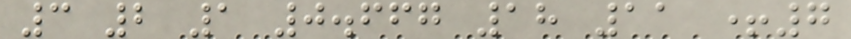3 2 1 0.667 18 11 +7
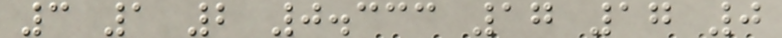3 1 2 0.333 17 17 0
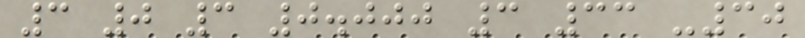3 0 3 0.000 3 33 -30
